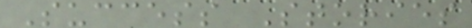Success Stories
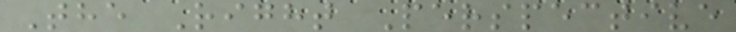The Right Perspective
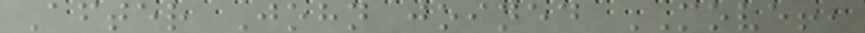After John joined MOVE!,
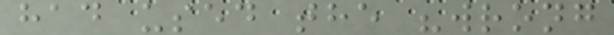had used the "wrong
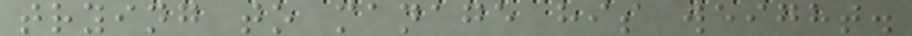trying to manage his weight.
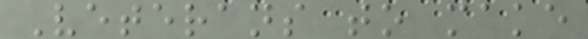Veterans to make
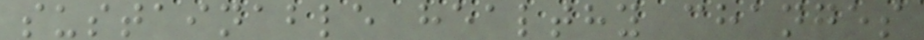sustainable healthy changes
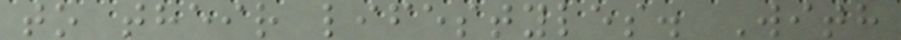to their lifestyles. With
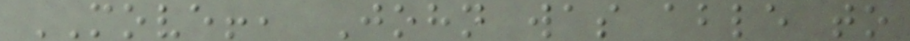MOVE!, John was able to
